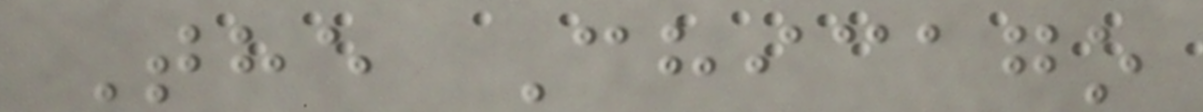The Chicago
